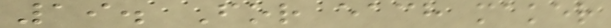19. For each maker
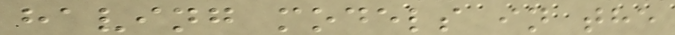having models in the
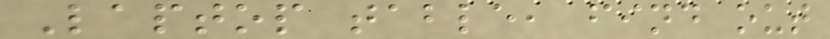Laptop table, find out
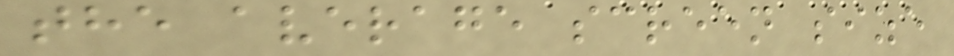the average screen size
